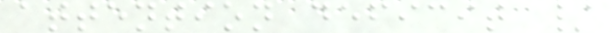attention deficit /
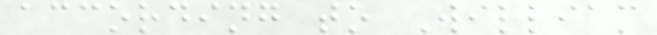according to William
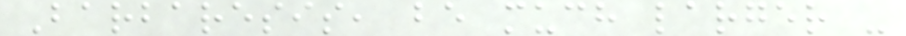Barbaresis, be much larger -
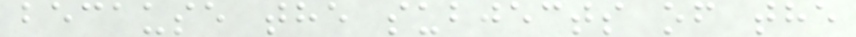because the subjects of the
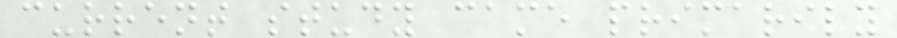current study came primarily
